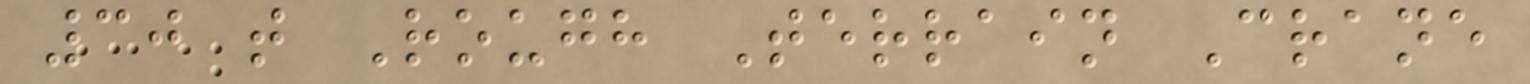30 t Rough Terrain Crane
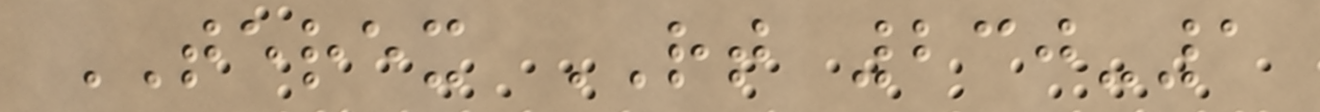TEREX RT 230-1
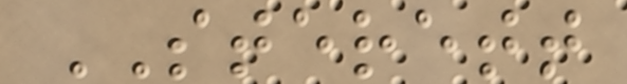STERETT
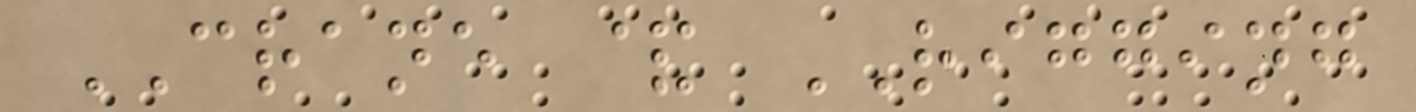CRANE & RIGGING
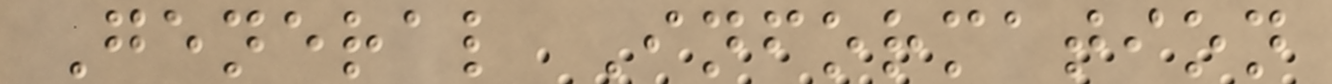General Information
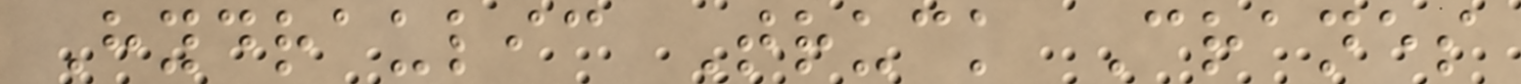Hydraulic Truck Cranes
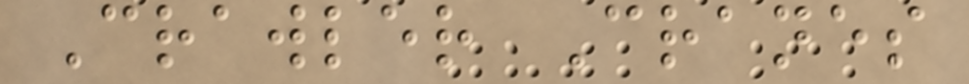Crawler Cranes
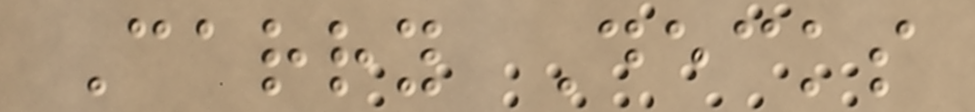Carry Decks
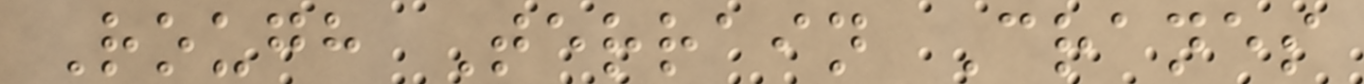Rough Terrain Cranes
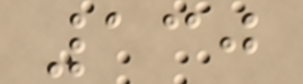130
